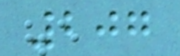207
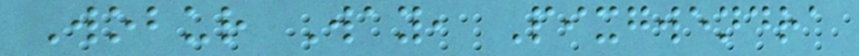Wobur Way, Pixgwendra
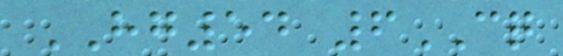HG54 6CQ
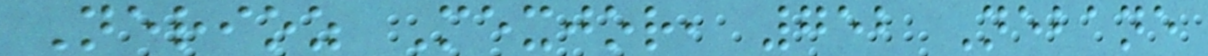Nerioz Mexjor, 752 Nebane
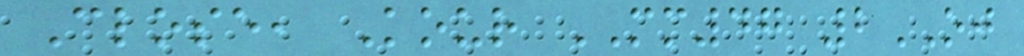Close, Kour MM47 2OJ
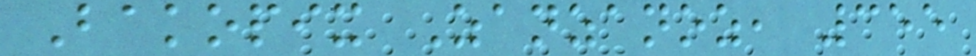Bakopix Zanzanoz, 355
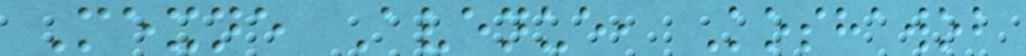Mexne Avenue, Koshawob
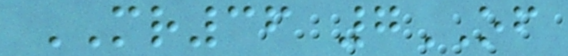MR36 7OF
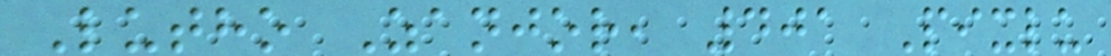Lutho Zanjor, 401 Pixlu
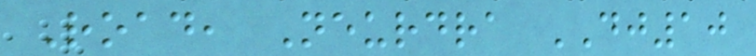Road, Neurdra DJ10
